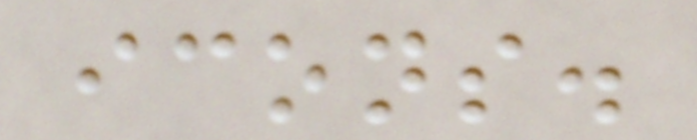icons.
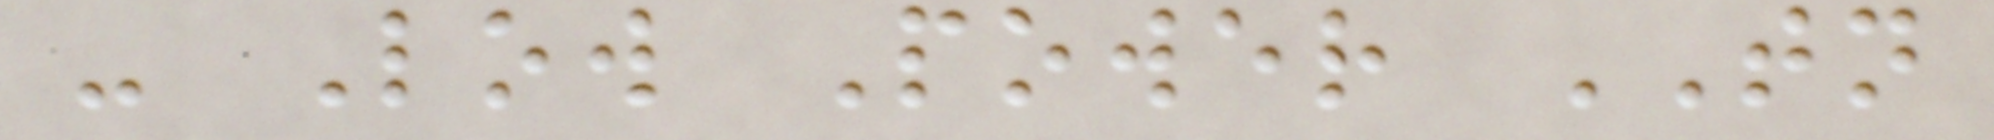- Low Power TN
